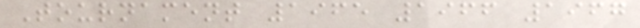Tournament 1965 1966 1967
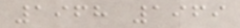1968 1969
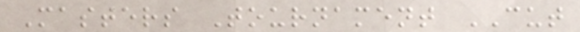Masters Tournament CUT
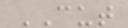CUT
